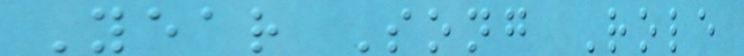Year Song Role
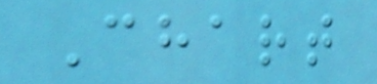Chart
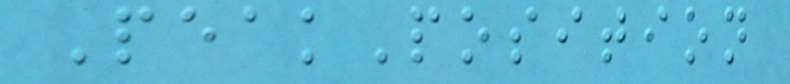PeakPosition
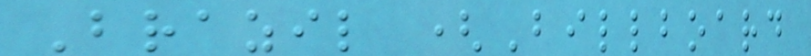Brazil (Billboard
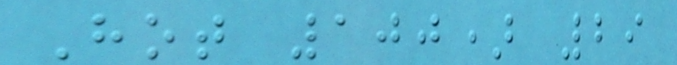Hot 100) 29
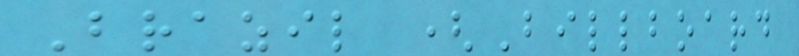Brazil (Billboard
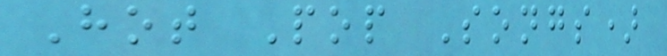Hot Pop Songs)
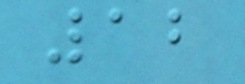12
